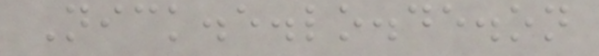Nick.e.lo.de.on
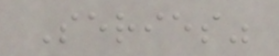Series"
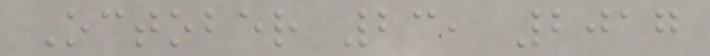October 23, 2017
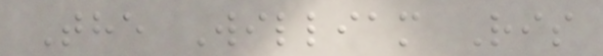The William Ris
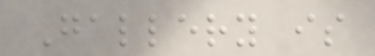Gallery is
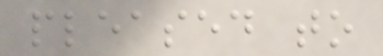pleased to
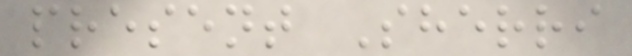present Sherri
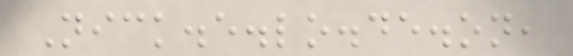Nick.e.lo.de.on,
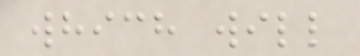which will
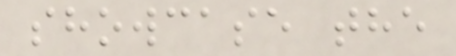showcase the
